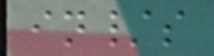in/s
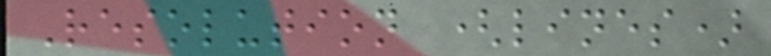Resolution (lines)
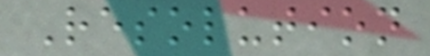Resolution
